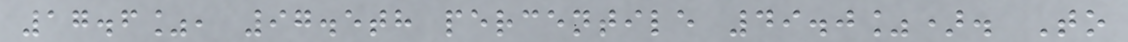17.6%, 97.5th percentile 49.0%). To
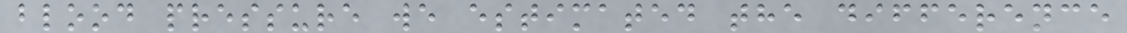blood pressure we estimated the difference
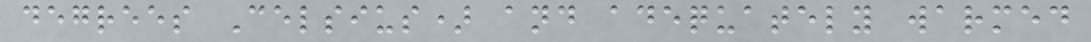degrees Celsius) and adequately warmed
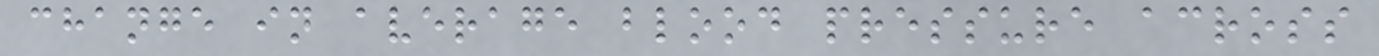change in average blood pressure across
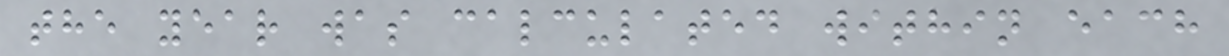the year was calculated within each
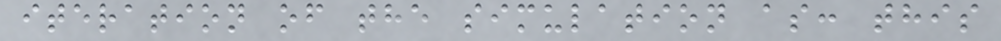iteration of the simulation as: this
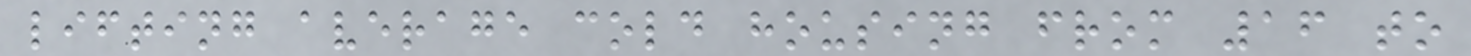lifting average cold housing from 16 to
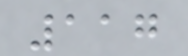117
